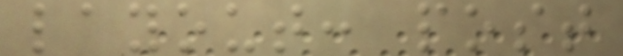layout: post
